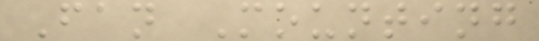Fan Mounting
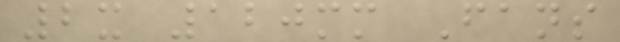2x 120mm Fans
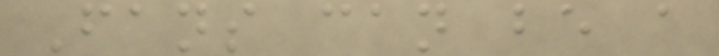Fans can be a
